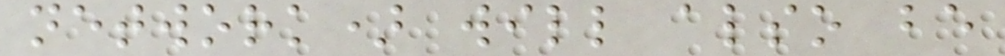network) will also be
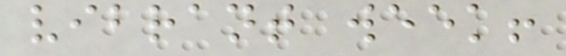vibrant week!
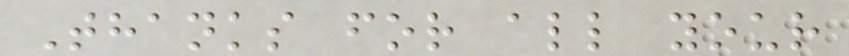Thanks for all your
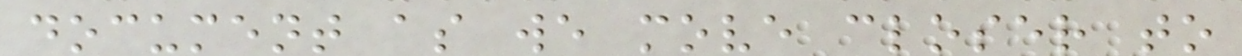document as we move closer to
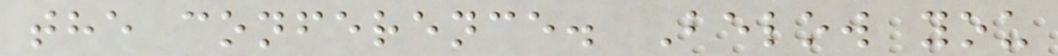the conference. Below you
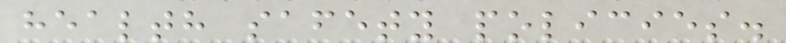health safety policies.
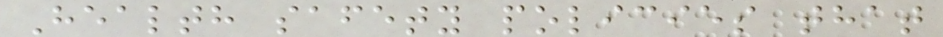Health safety policies that
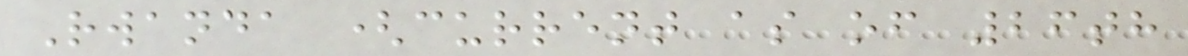Rwanda (current as of 26th
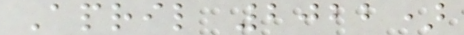April 2022)
